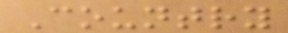Country
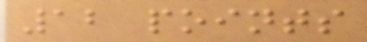12 points
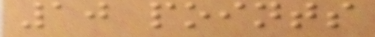10 points
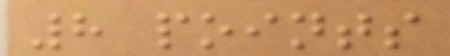8 points
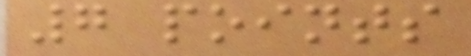7 points
